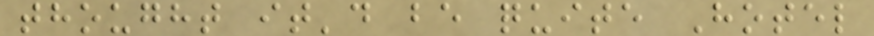thought it'd be quite Hotel
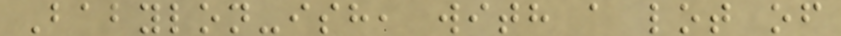Babylon-ish, with a lot of
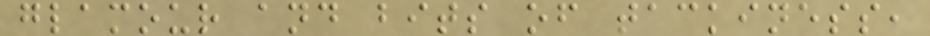glamour and bits of tackiness,
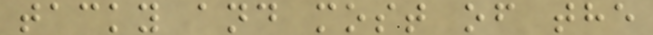tacky and most of the
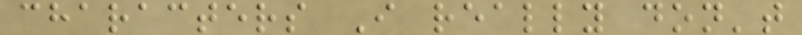characters I really don't
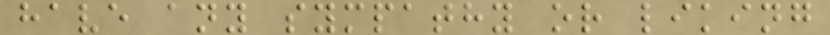have any sympathy or liking
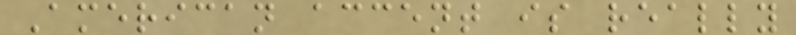American accent is really
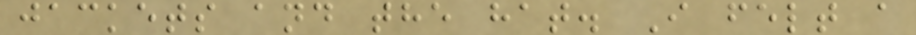jackets and the hat. I felt a
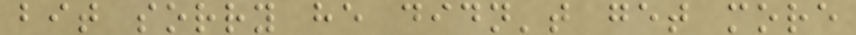bit sorry he didn't get more
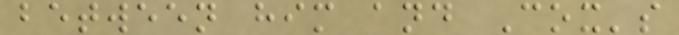between him and Cox's
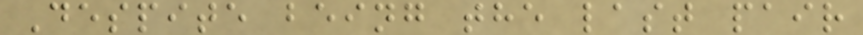Despite being the last pair
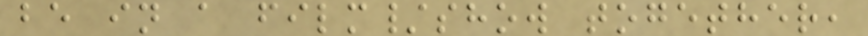be in a film/show together,
